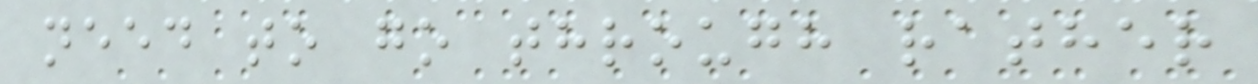need to go through rather
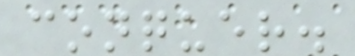conquer.
